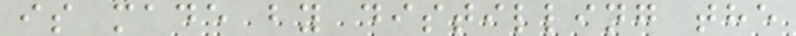is made by distilling the
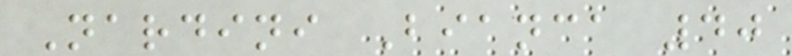Nardini Bianca 40
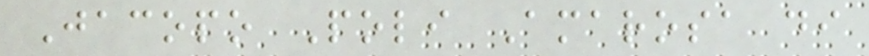Jacopo Poli Amarosa di
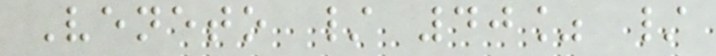Veneto / 40% /
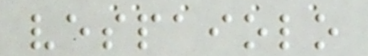vespaiolo
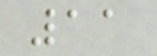11
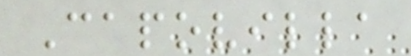Capovilla
